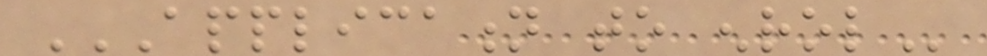APPLICATION TO ENROL
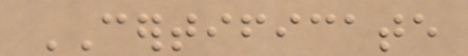CERTIFICATE
